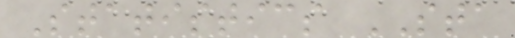Statistics STA
